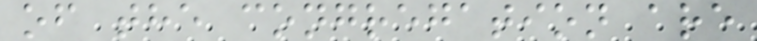of the congregation are
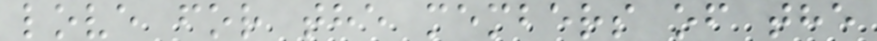love for the members of the
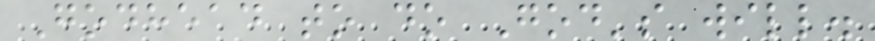Godhead to do God's will.
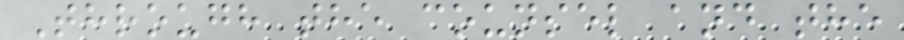Through the counsel and the
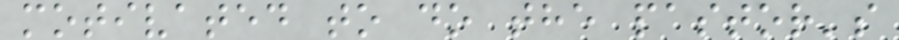motivated to do the pastor's
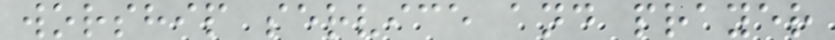worship service and prayer
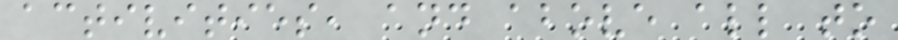activities, and above all to
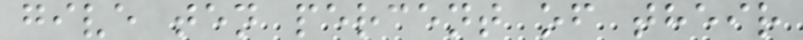give ten percent of their
